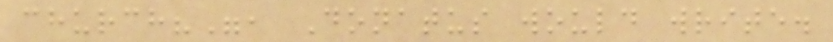church?", Donatus would write.
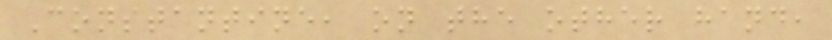Constantine, on the other hand,
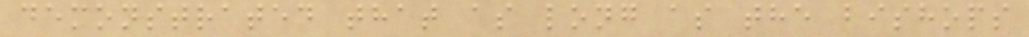demonstrated that as long as the bishops
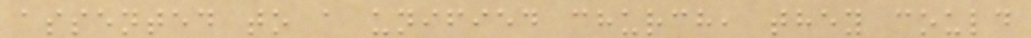assented to a unified church, they could
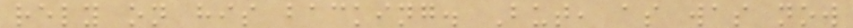rely on his backing. But, as was now
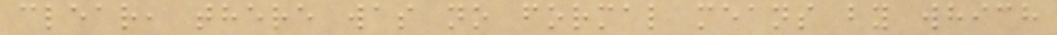clear, there was no formal means by which
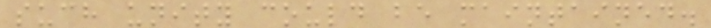such unity could be maintained.
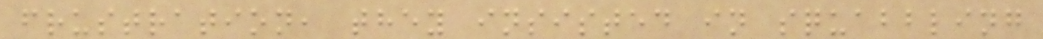frustration, they insisted in squabbling
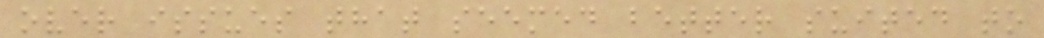over issues that seemed better suited to
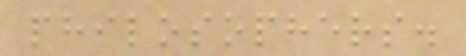philosophers.
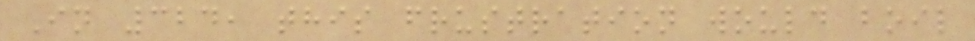In 324, this frustration would boil
